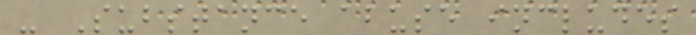- Substance abuse includes
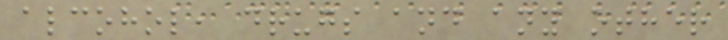alcohol, drugs and any other
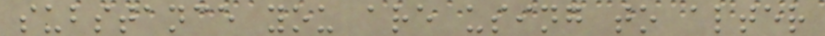substance you are using to alter
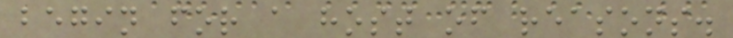begin for a host of reasons.
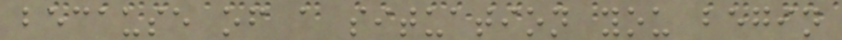because of a situation you begin
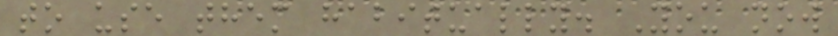to use them habitually. You now
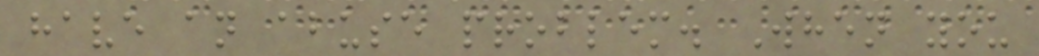have an abuse problem. When you
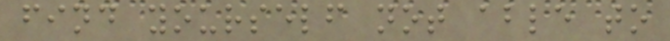find yourself not able to
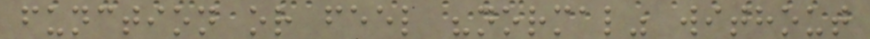function or feel "normal" without
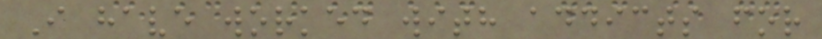I have worked with addicts for
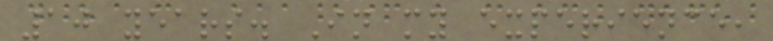10 years. In my experience,
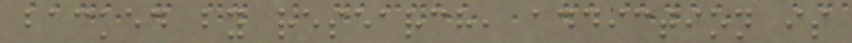backed by research, addiction is
